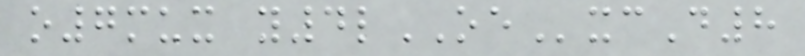o7mux y4lOExcD8
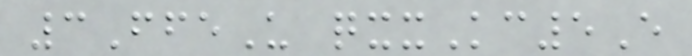3FfeU qxxKc5E
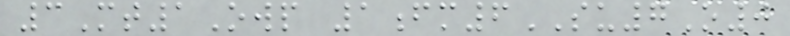3Mt1Owp 1fm6SU7O0
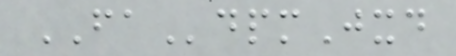FAdpmJxd
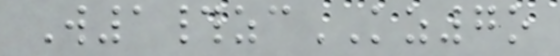W1#zcKZ7o
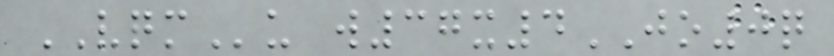VQMu w37x4JO0q
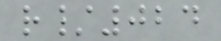r/024
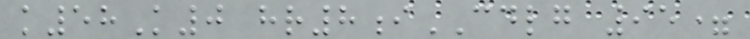k58K0 hr8iCDLG 95=
